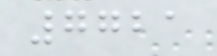7721
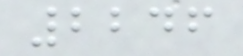2246
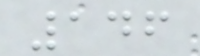146
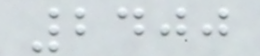2400
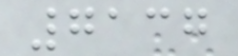7137
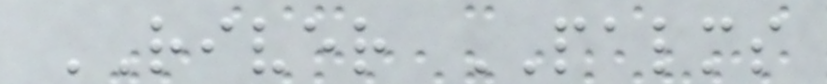RIVER PALMS
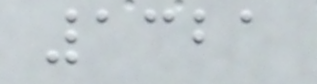1321
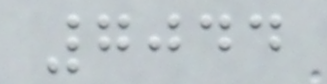7044
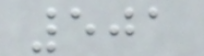501
